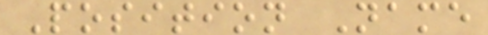Position Name
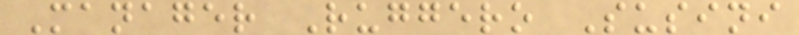Manager Ruggero Susini
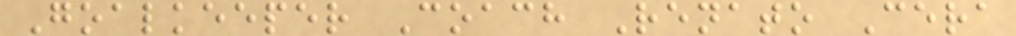Goalkeeper Coach Renato Cera
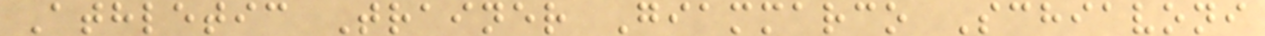Athletic Trainer Giammarco Schiavoni
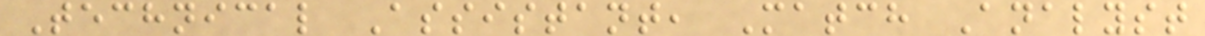Technical Assistant, Match Analyst
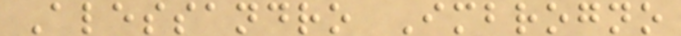Alessandro Imbrogno
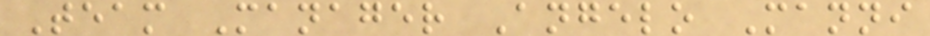Team Manager Angelo Manni
